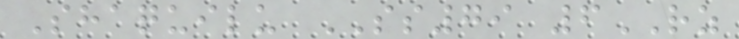Shaquilu SS79 6RZ
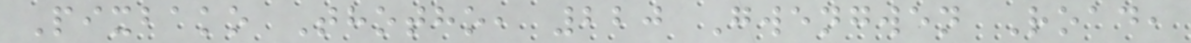Pixbako Thotho, 220 Gwengwen Road,
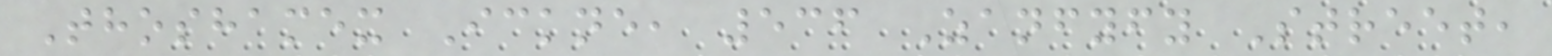Thoshamex Ickne, 536 Zanfyfy Street,
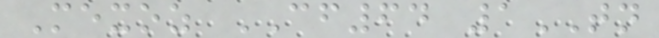Mexoz CF64 1TN
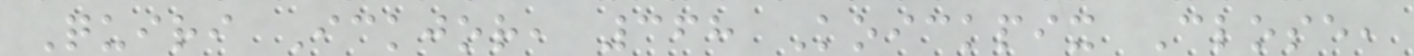Quiri Ickjor, 368 Koickpix Close,
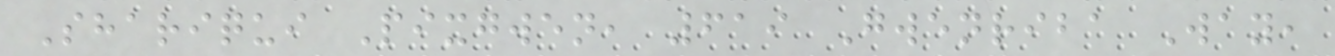Shariqui Pixgwen, 619 Gwenriba Way,
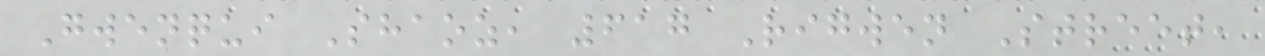Gwenqui Shaoz, 617 Rigwen Street,
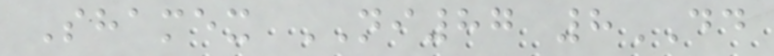Shamex NI87 8DD
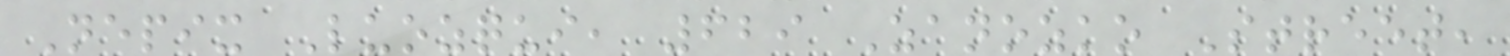Nepix Luozqui, 629 Zanozko Street,
